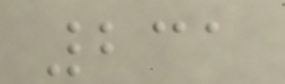231
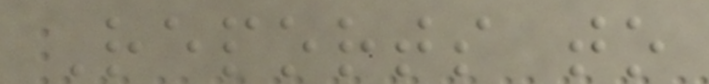Reports to
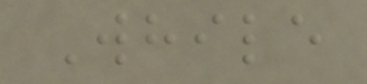While
